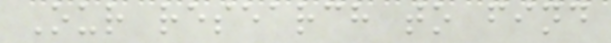Our research to find
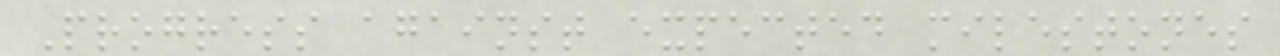Progress against expected milestones
